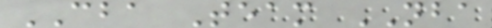CBA Team NBA
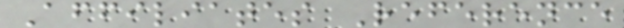Affiliates Reference
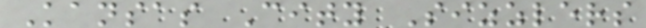Kansas City Sizzlers
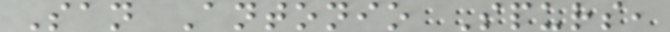San Antonio Spurs,
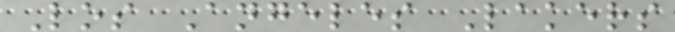Los Angeles Lakers
